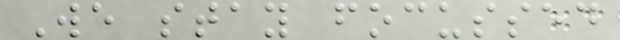We stay focussed
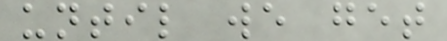until we get
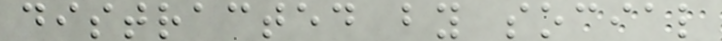distracted by social
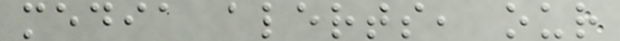media alerts, our
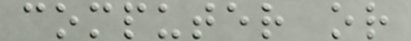computer or
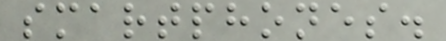smartphones.
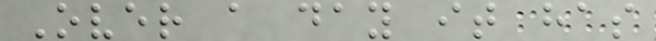Over a day it has
